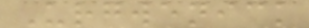Urgwenick
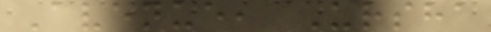Avenue, Ursha
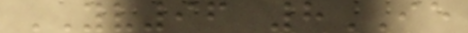YV96 8IE
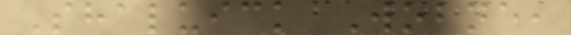Shaluick Wobne,
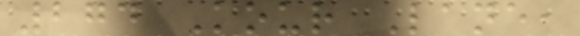274 Kour Lane,
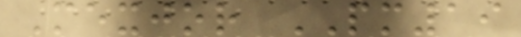Mexjor PM19
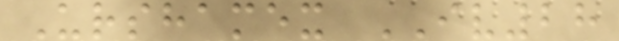Urshamex IV28
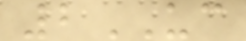2UC
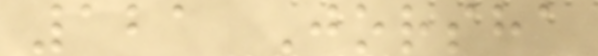121 Jorsha
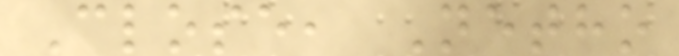Close, Netho
